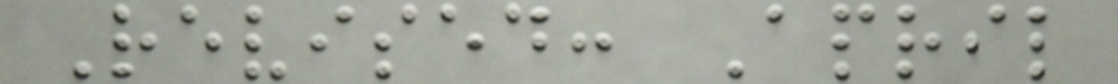Revised: April
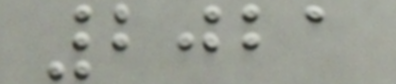2021
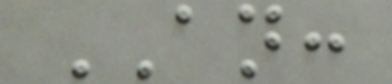AN:
